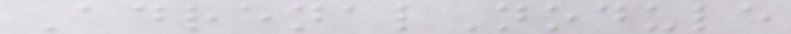AdrenalNodule
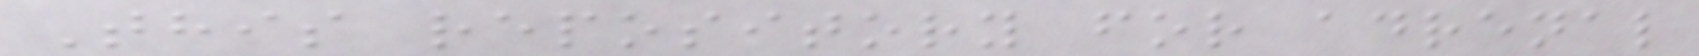This repository for adrenal
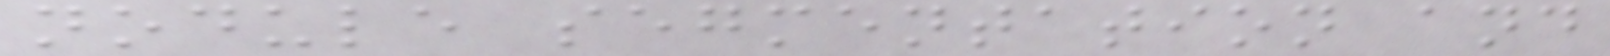nodule segmentation and
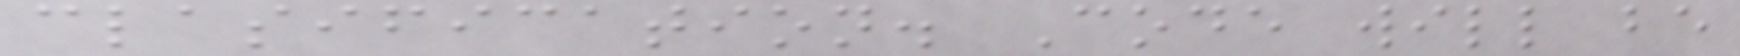clasification. Code will be
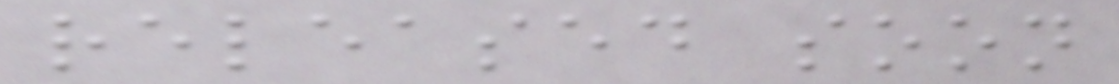released soon
